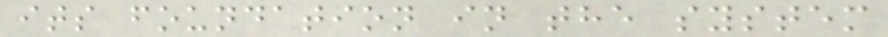its foundation in the system
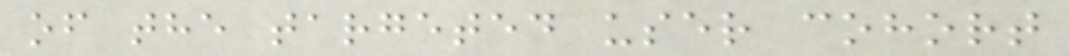of the targeted user cohort
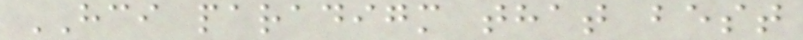HCI paradigm that best
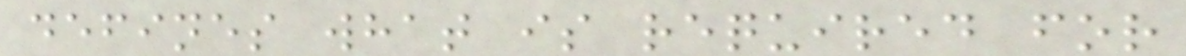defines what is required for
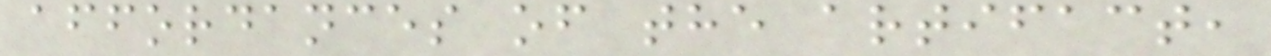affordances of the artifact,
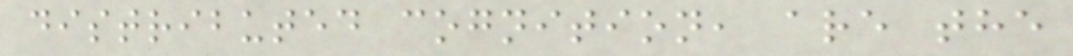distributed cognition, are the
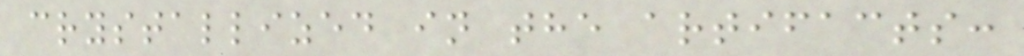crystallized in the artifacts:
